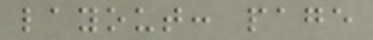layout: page
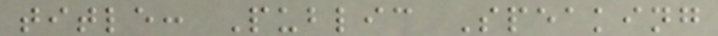title: Public Speaking
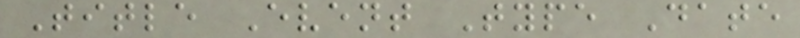Title Event Type Date
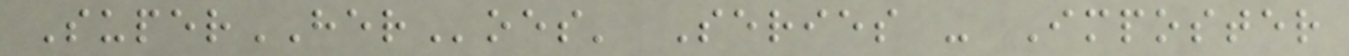SuperHERoes' Series - Imposter
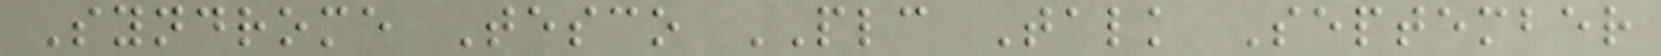Syndrome Tesco PLC Talk September
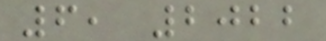6, 2022
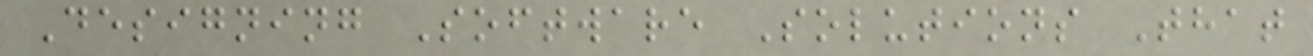Designing Software Solutions That
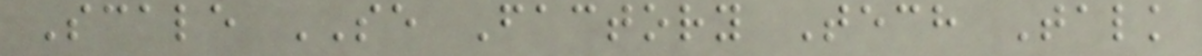Scale SE Factory Tech Talk
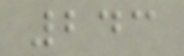243
